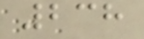238
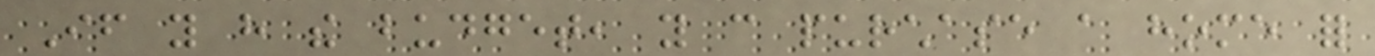If you have the budget, you can purchase a home for
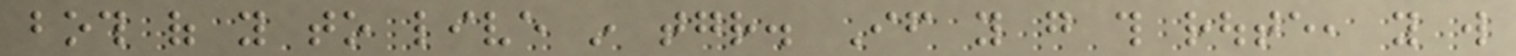both of you to live in together. If you go this route, you will
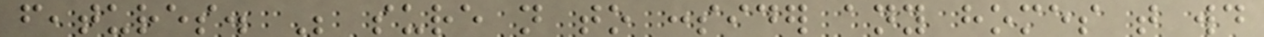features. Be sure not to consider any homes that would
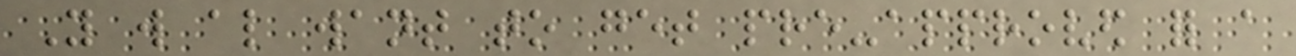You will also want to get pre-approved for a
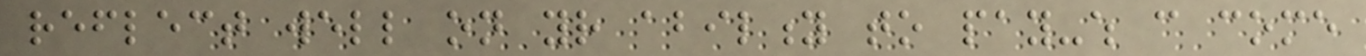reflect well on your ability to pay-which can come
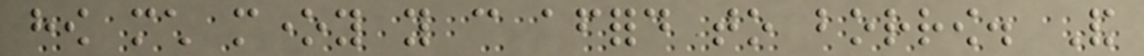how much money you can afford to borrow. And
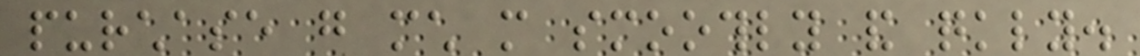purchase go much more smoothly and quickly.
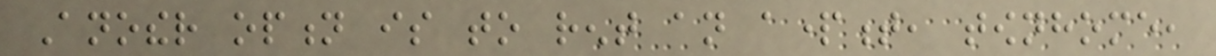Another option is to rent an apartment, townhome,
